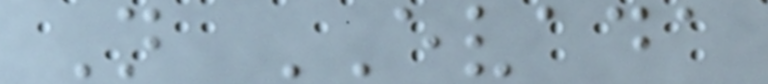N EVADA
